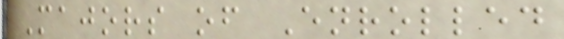Majors of Enrolled
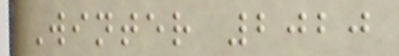Winter 2020
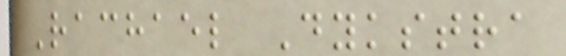Rachael Dykstra
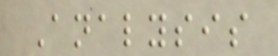Analysis
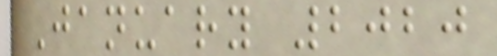January 2020
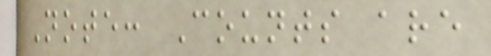Note: Counts are
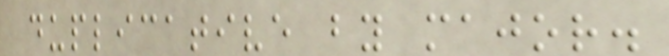duplicative by major.
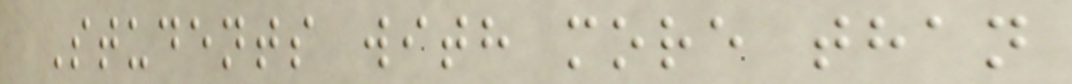Students with more than
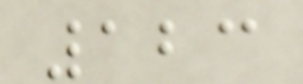123
